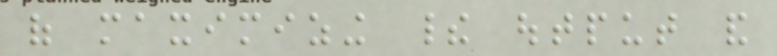of maximizing their output and
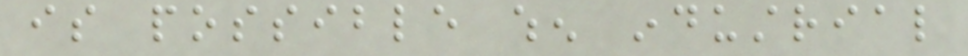is possible when industrial
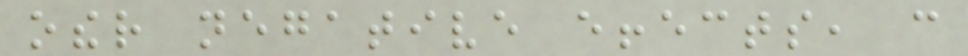other negative effects, can
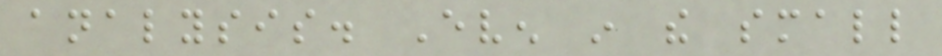analysis. Even in the small
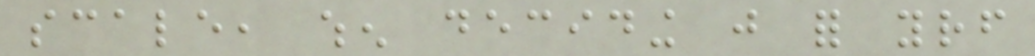scale, when deciding just for yourself
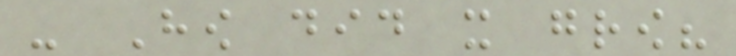- How did it grow?
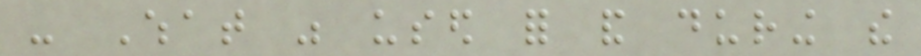- What was used for and during the
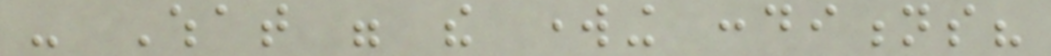- What were the working conditions?
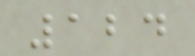124
